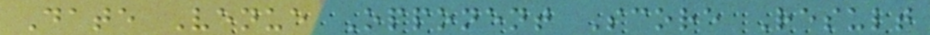Date Venue Opponent Score Result
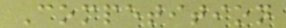Competition
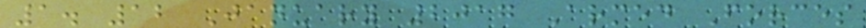1. 12 January 2017 Armed Forces
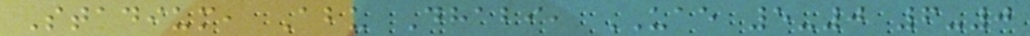Stadium, Abu Dhabi, UAE 5-0 6-0
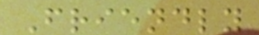Friendly
